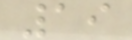19
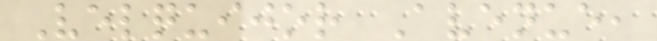Velquijor Avenue,
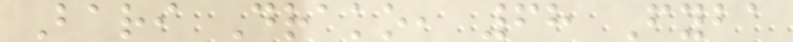Bari Drako, 68 Fyba
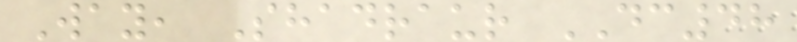Way, Shadraur DC48
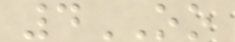4OO
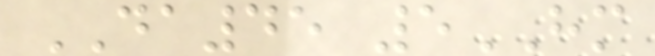DA45 5HM
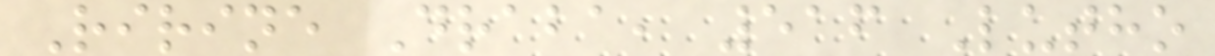Ririne Draba, 516 Lutho
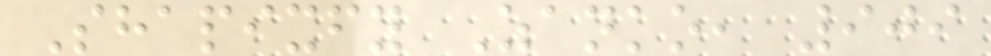Shapixfy Zanko, 909
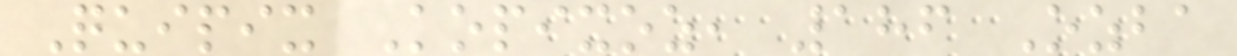Quipix Kopixoz, 186 Ozba
